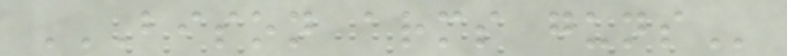BISON ARMS GUNS
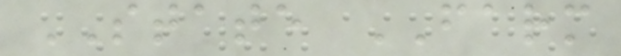STATE FARM
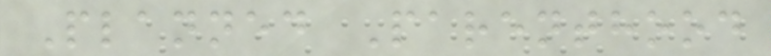Planned Parenthood
